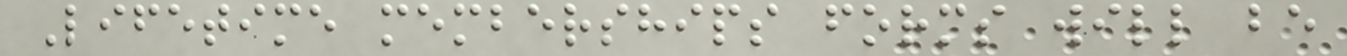Lifetime memberships forms will be
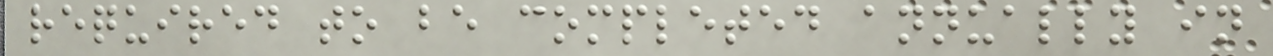required to be completed annually in
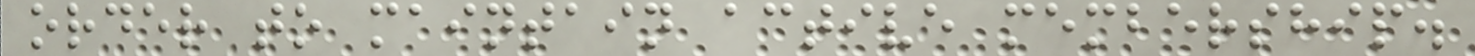order to maintain active membership.
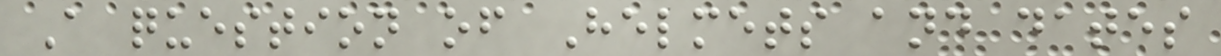A question of Helmets and dates
